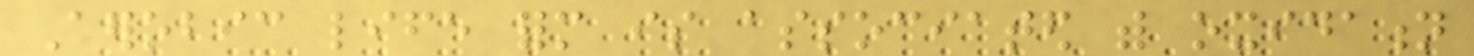Aerobic life form is associated with oxidation
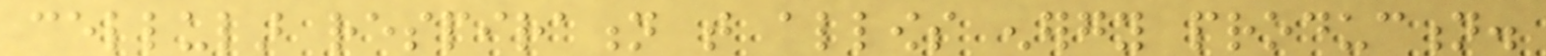cellular respiration that allows energy production.
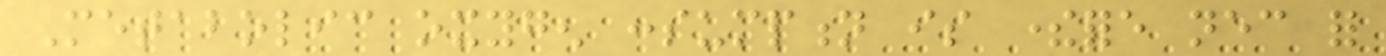Metabolic oxygen consumption is therefore necessary for
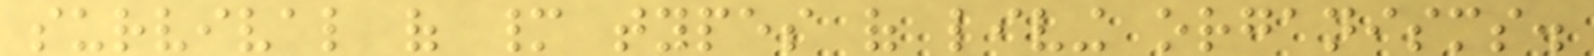survival of many types of living organisms.
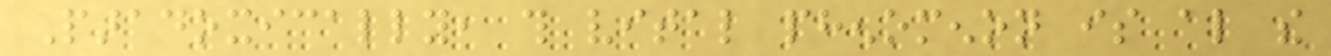Paradoxically, this vital phenomenon is also the
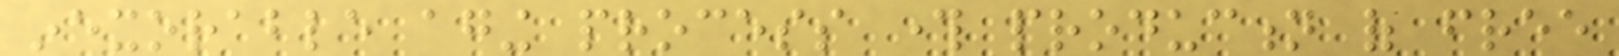inexorable aging process through production of free
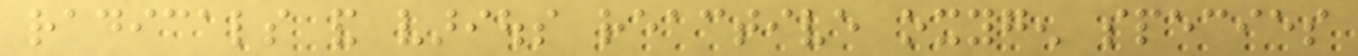radicals and various reactive oxygen species
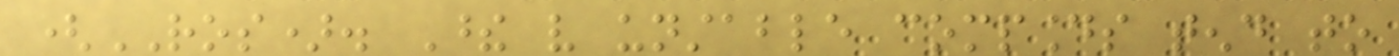(ROS). These very unstable compounds tend to
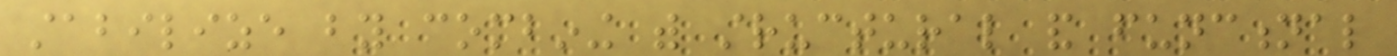stabilize by combining with structural and functional
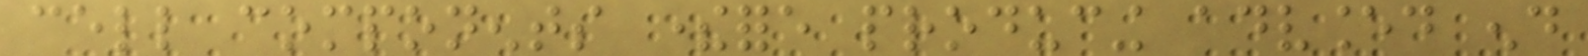cell components therefore producing advanced end
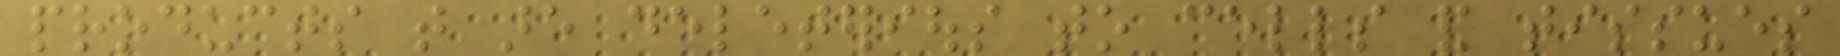products that are deleterious to cells and tissues
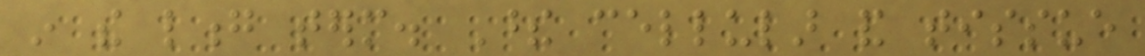in the long term. These cellular and tissue
